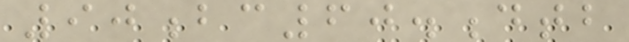90bc60.dtb
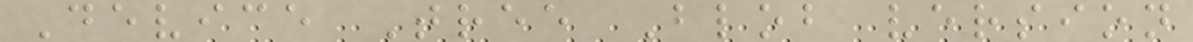Device Tree Blob version
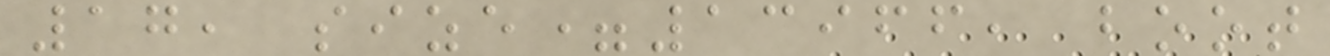17, size=13966, boot
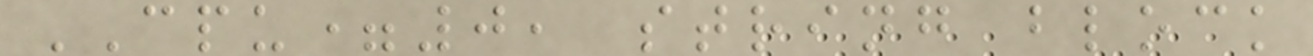CPU=0, string block
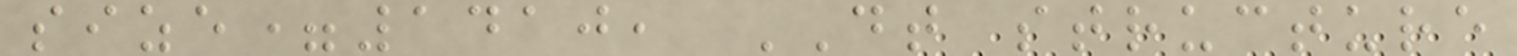size=1410, DT structure
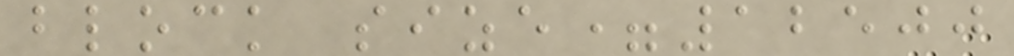block size=12500
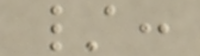/:
